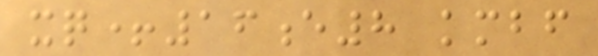xq+16e8 kmbf
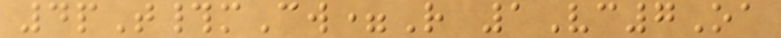4pT#mCw=R 1Vc7Oa
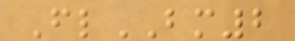FlBM2
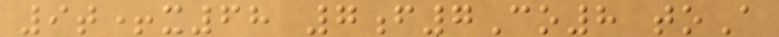9t+x68 7f7Co8 toA
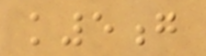k5g
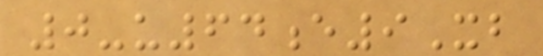0-u64e9Xb
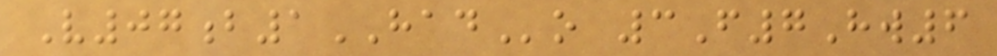V07b1HADo 3F7Hw6
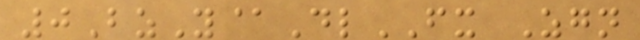0BzY@DlFX Zgn
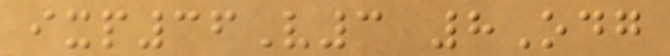ixp36V3 8Odg
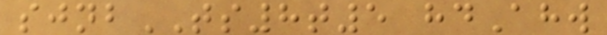sjnbTS8t5 hdAhw
